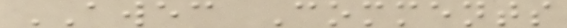AWEC Comments
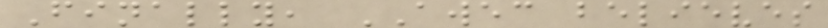Finally, AWEC believes
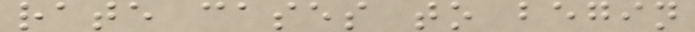rate cases to begin
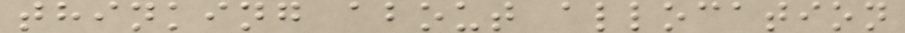thinking about allocation
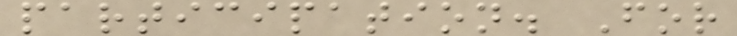participation. For
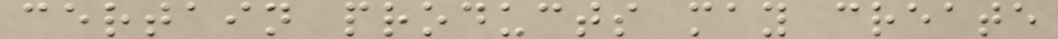certain products may create
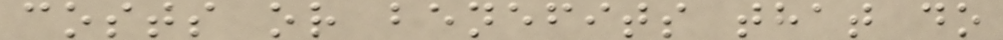costs or benefits that do
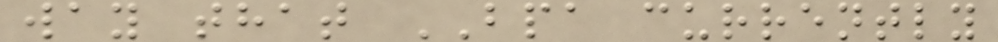way that BPA currently
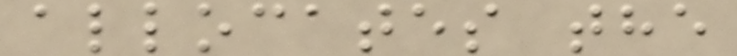allocates the
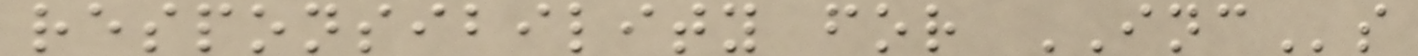responsibility for INCs
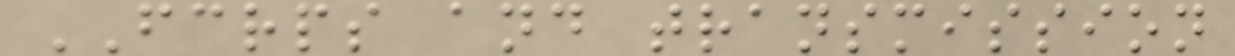FCRPS and transmission
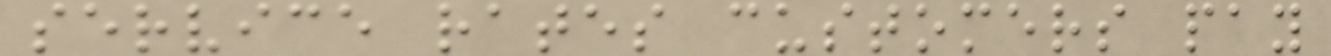service rates customers pay
